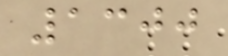1300
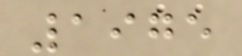1975
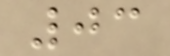03
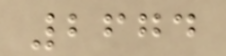2674
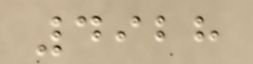4928
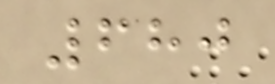680
